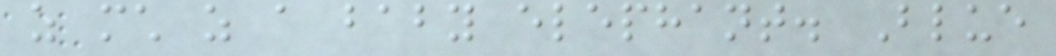as much as a baby elephant. Blue
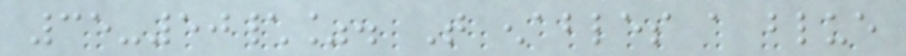35-50\%. That enables a blue
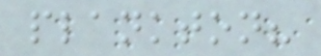plankton?
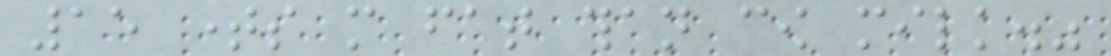15 times more fat than cow milk."
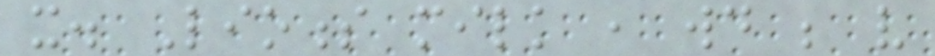it. Lioness milk , would be very
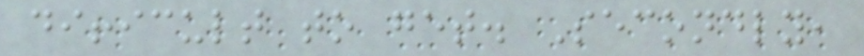difficult to get. Secondly,
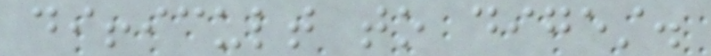difficult to digest.
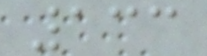133
